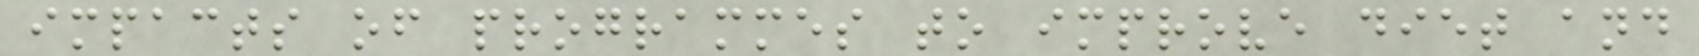impacts of programmes to improve diet and
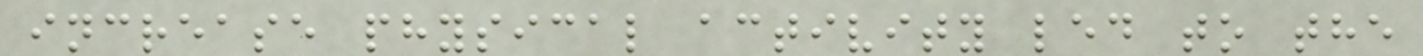increase physical activity led to the
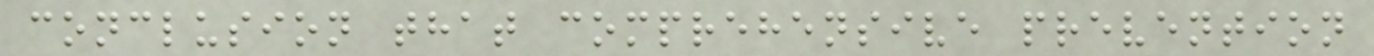conclusion that comprehensive prevention
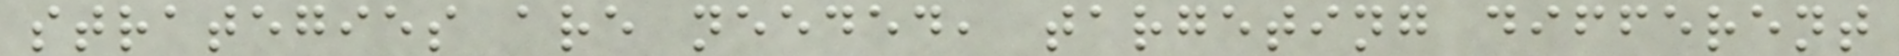strategies are needed, targeting different
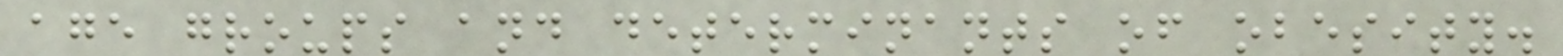age groups and determinants of obesity.
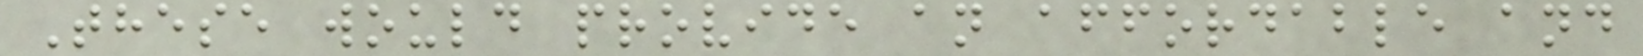These would provide an affordable and
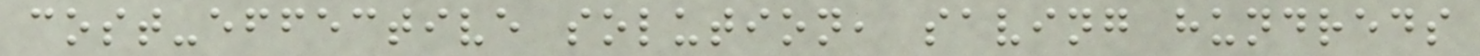cost-effective solution, saving hundreds
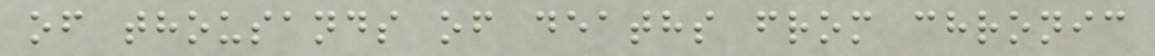of thousands of deaths from chronic
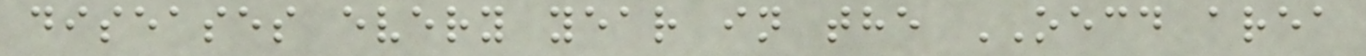diseases every year in the OECD area
